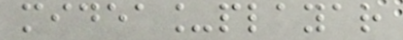midea_playar
